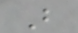B
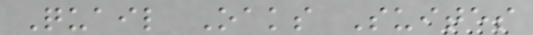Quail Oaks Suites
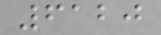6120
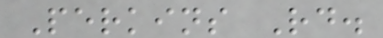Perkins Rd.
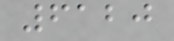6120
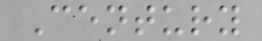Century
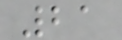21
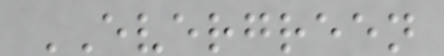EVERGREEN
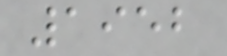1952
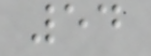54
